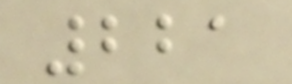221
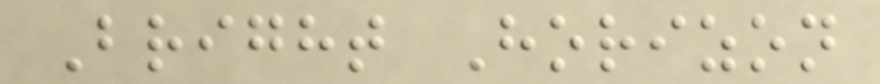Bright Horizon
